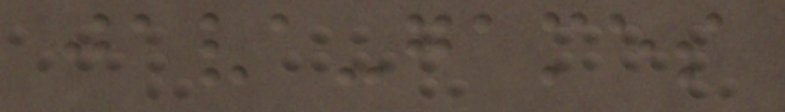java-games
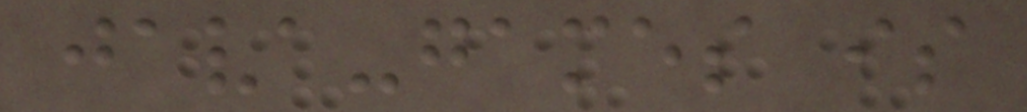java-games is
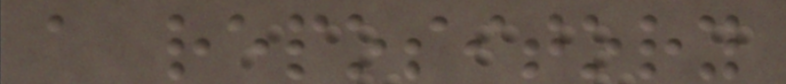a repository
